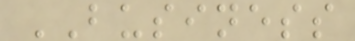BUSINESS
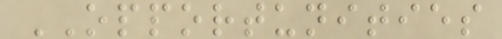OPPORTUNITIES
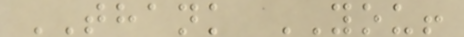THANK YOU!
